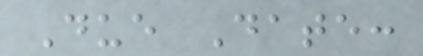Due Date:
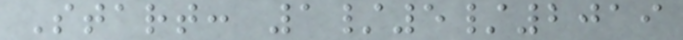Start: 1/5/2019
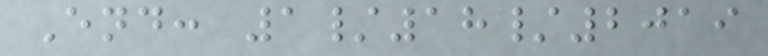End: 1/18/2019
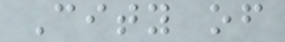City of
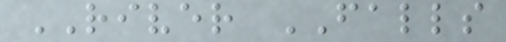RIVER FALLS
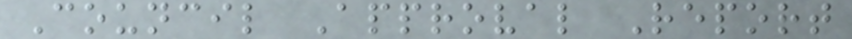Council Approval Report
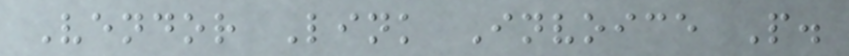Vendor Link Invoice P.
